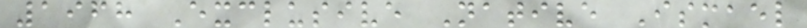1968 Exclusive Native Ismael
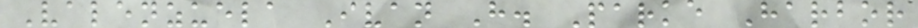Valenzuela Ivan H. Parke Harbor
